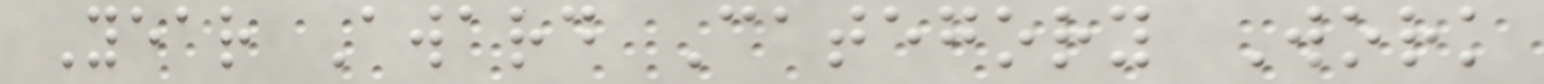Year Award Category Work
